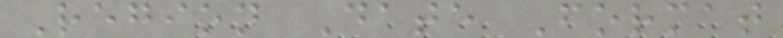Region Date Format
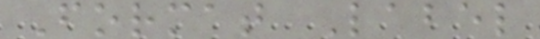Format Label
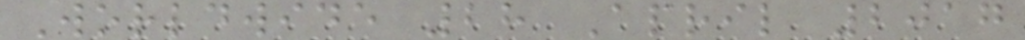Worldwide 28 April 2017
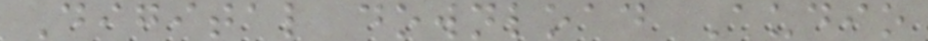Digital download Audio
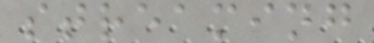streaming
